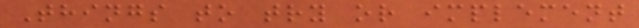Things to try or implement
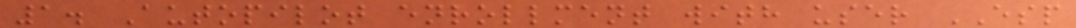1. Autopilot enrollment with user ESP
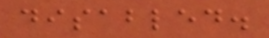disabled.
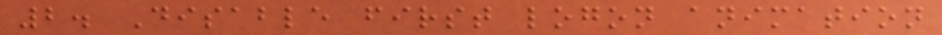2. Disable first logon animation
